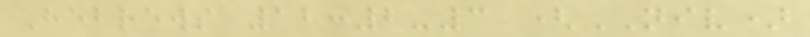Hebrews 12:2-3 (NIV)
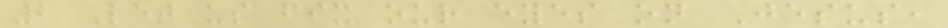2 Let us fix our eyes on Jesus,
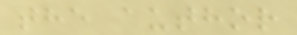the author
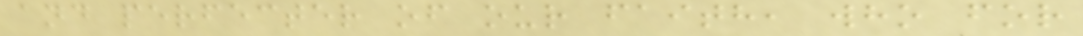and perfecter of our faith, who for
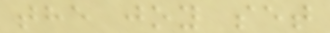the joy set
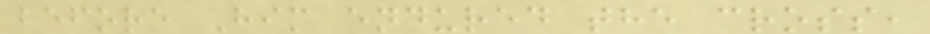before Him endured the cross,
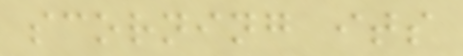scorning its
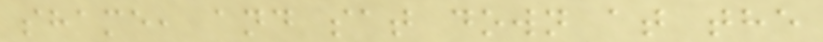shame, and sat down at the
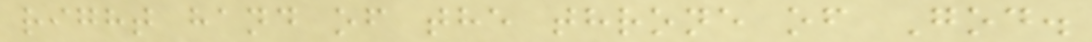right hand of the throne of God.
